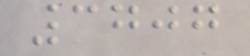3707
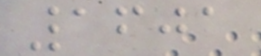1601
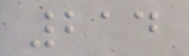214
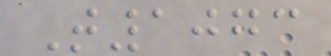T1073
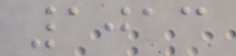1013
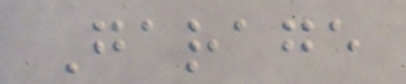Garage
